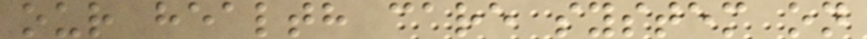our health care system on
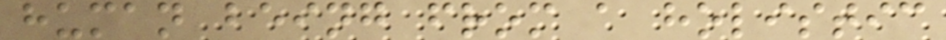human being from a holistic
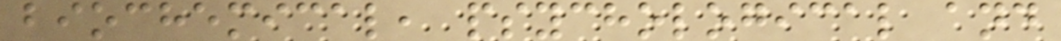biochemical, psychological and
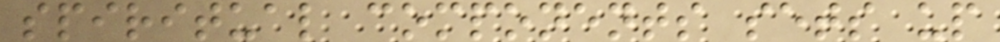spiritual components sets up
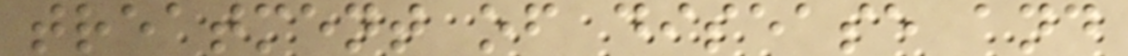treatment of disease and
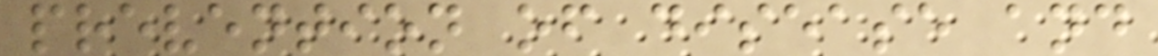prevention of disease and
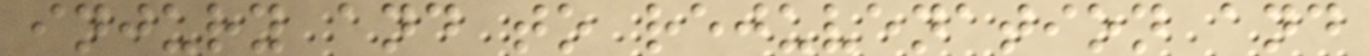injury and to rejuvenation and
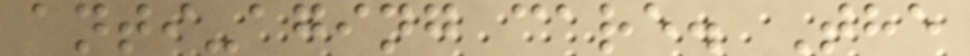anti-aging care. The
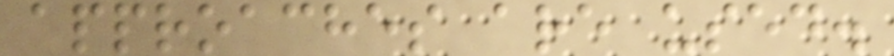approaches are used.
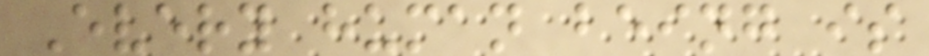Every human being is
